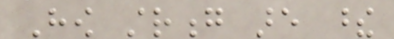How strong are these
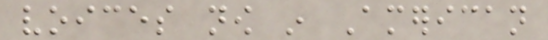voices now in American
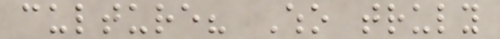culture? Who truly
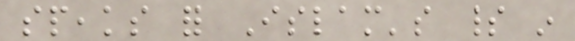speaks for Islam's spirit in
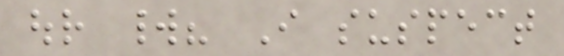our world? I suspect
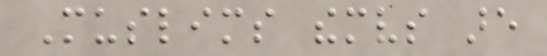Muslims themselves are
